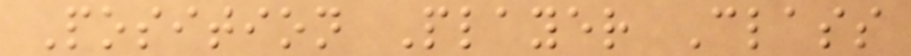Position Player Class
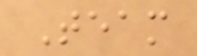Team
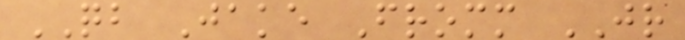QB Jake Fromm JR
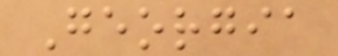Georgia
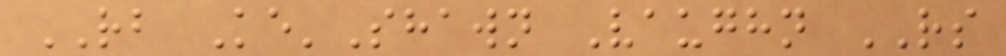RB Ke'Shawn Vaughn RS
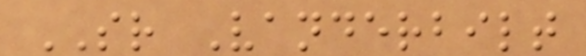SR Vanderbilt
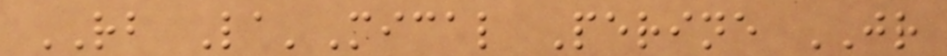RB La'Mical Perine JR
